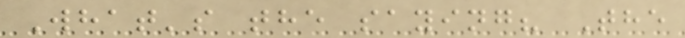What's the saying? The
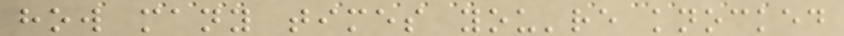how many times you're knocked
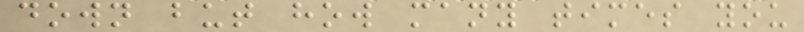down but how many times you
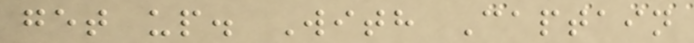get up. With Captain
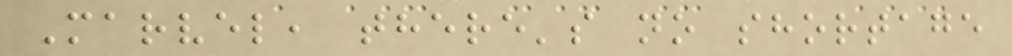Marvel, there's no shortage
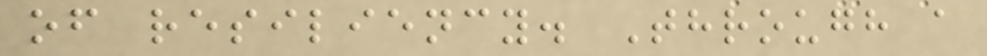of resiliency. Through a
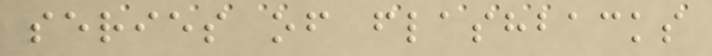series of flashbacks
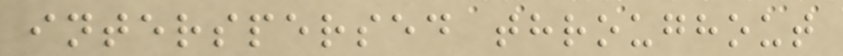interspersed throughout
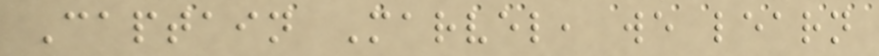Captain Marvel, we learn
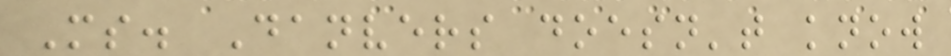Ms. Danvers doesn't know
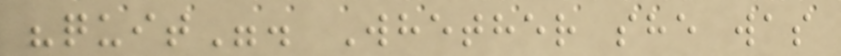"quit". Whether she was
